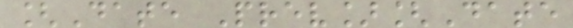[Date Prev][Date
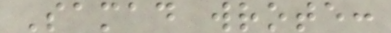Samad wrote:
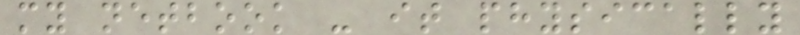my netbook - it physically
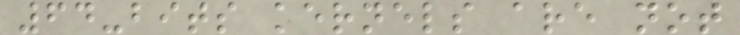64-bits kernels are not
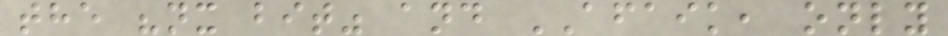the "nx bit" and AFAIK, only
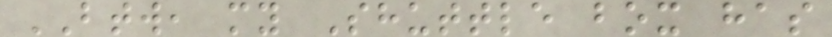BTW, my Shuttle box has
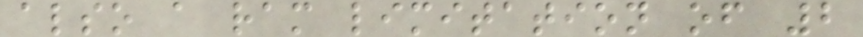also a ram limitation of 2
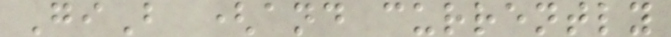GiB (and currently
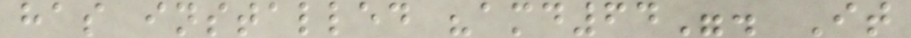has installed "amd64". It
